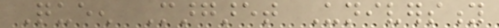Queen Margaret University
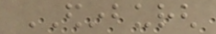EDINBURGH
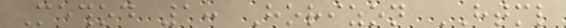Method 1: Horizon HTML
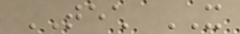TECH IT
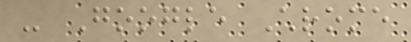- Google Chrome
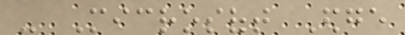- Microsoft Edge
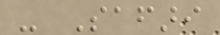- Safari
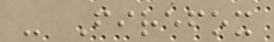- Firefox
